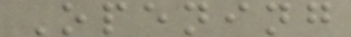Opening
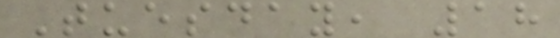Tuesday, 18
